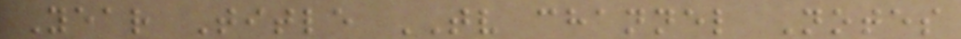Year Title TV channel Notes
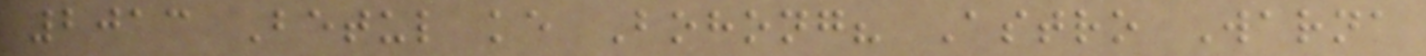2013 Betul ke Bohong? Astro Warna
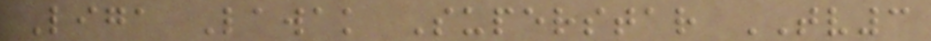Liga Lawak Superstar TV3
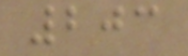203
